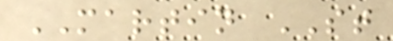MARTIN ST
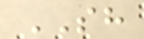SH
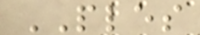PLES
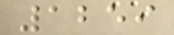1259
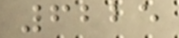6225
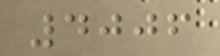4006
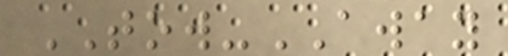TOW-AWAY
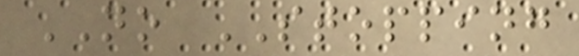NO STOPPING
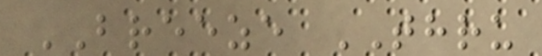BREEZE THRU
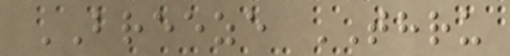BREEZE THRU
